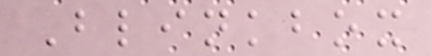Blinkbox
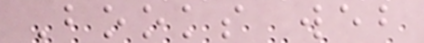Books web
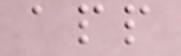app
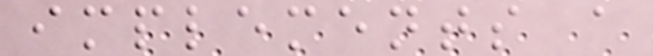implements a
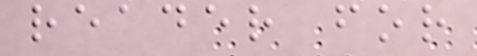reader for
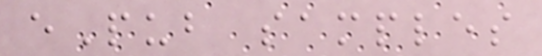ePub samples
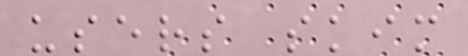users skim
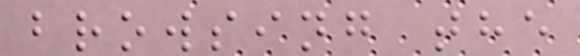browsing the
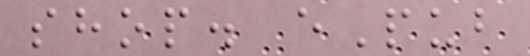shop. ePub
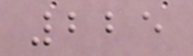225
